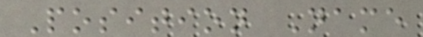Position Name
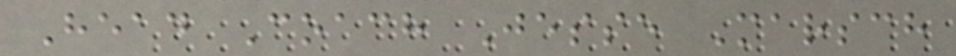Head Coach Jesse Marsch
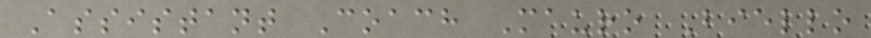Assistant Coach Mauro Biello
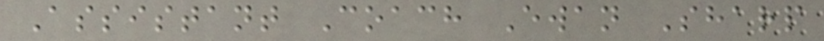Assistant Coach Ewan Sharp
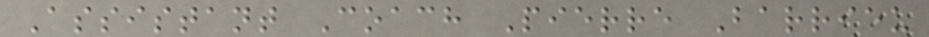Assistant Coach Pierre Barrieu
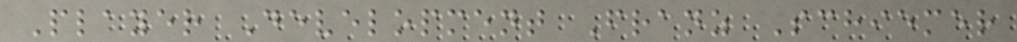Player Development Franz Schiemer
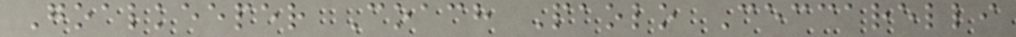Goalkeeper Coach Paolo Ceccarelli
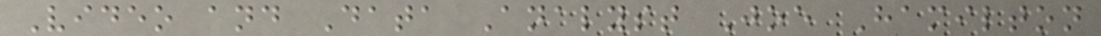Video and Data Analyst Joe Hamilton
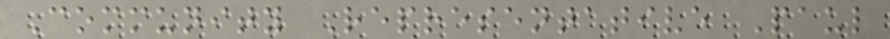Community Representative Paul
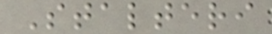Stalteri
